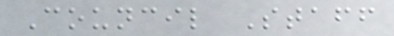Council Staff
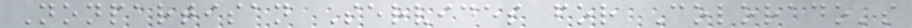Nonpartisan Services for Colorado's
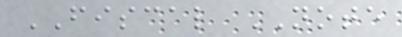FISCAL NOTE
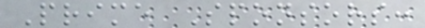Prime Sponsors:
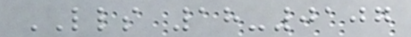LLS 18-0107
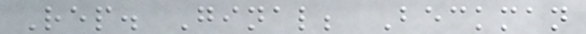Rep. Ginal; Beckman
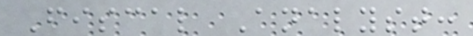Fiscal Analyst:
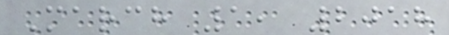March 1, 2018
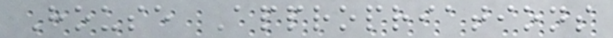House Appropriations
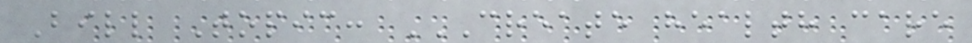Bill Topic: CREATE HEALTH CARE
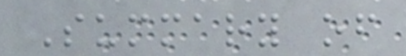Summary of
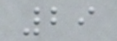29
